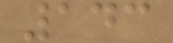143
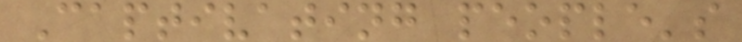Captivating people's
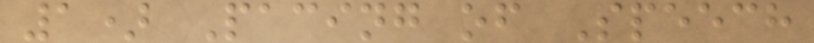1) Pacing of Speech
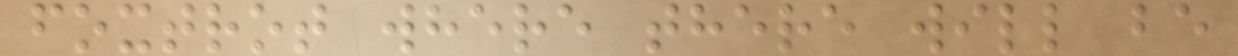foxtrot where there will be
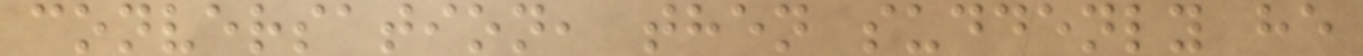conversation, then suddenly he
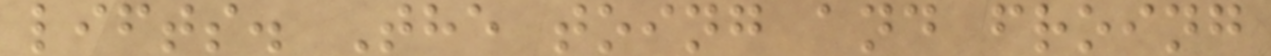lifts. The toing and froing
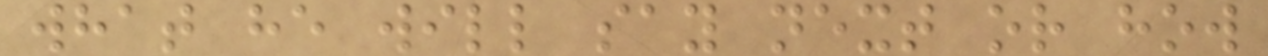what he will say next or how
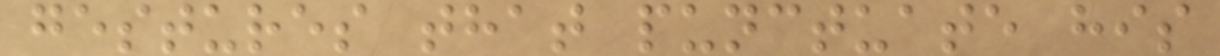gestures that punctuate his
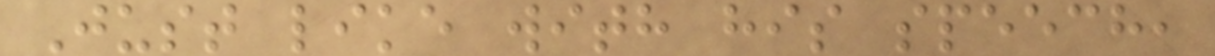Just like with his speech,
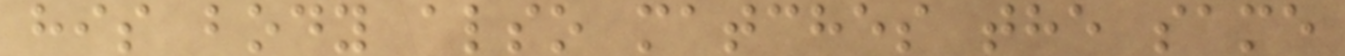his body also matches the same
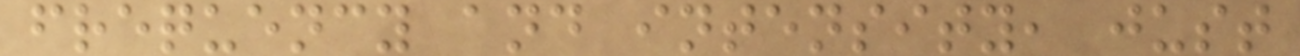frequency and intensity, just
